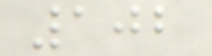102
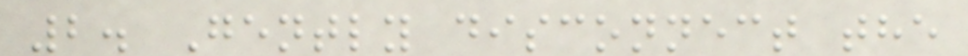2. Gently disconnect the
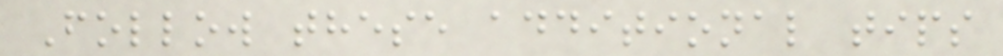Follow these additional tips
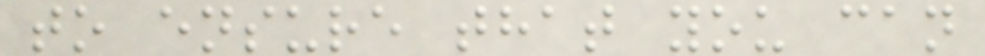to ensure that you can
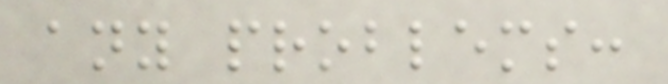any problems:
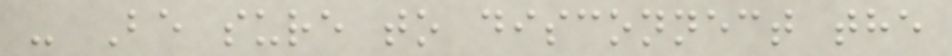- Be sure to disconnect the
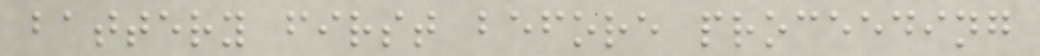battery first before proceeding
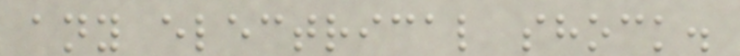any electrical shock.
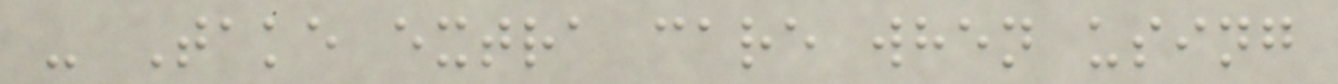- Take extra care when using
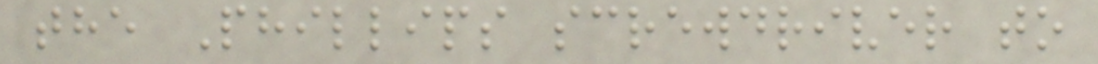the Phillips screwdriver to
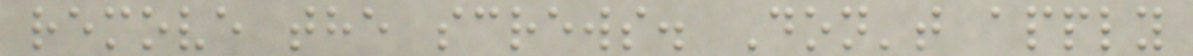remove the screws. Don't apply
